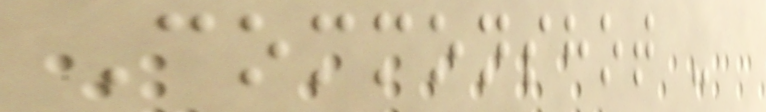Commonshot -
